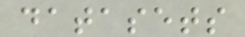datasets
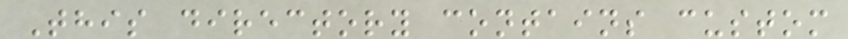This directory contains custom
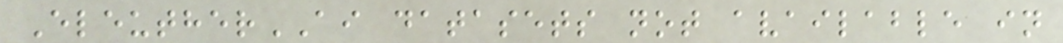EleutherAI datasets not available in
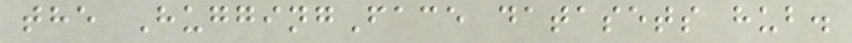the HuggingFace datasets hub.
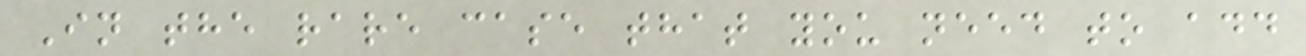In the rare case that you need to add
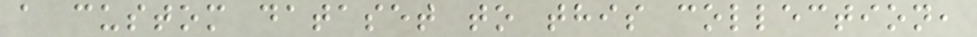a custom dataset to this collection,
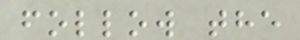follow the
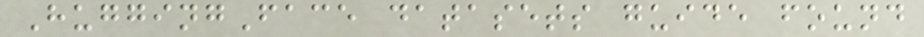HuggingFace datasets guide found
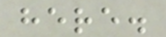here.
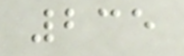235
